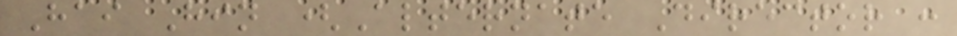Hai Hin (Alternate Director :
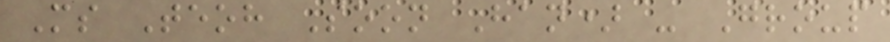Ms Teoh Soon Han) - Group
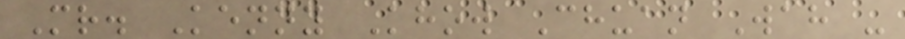Mr. Kenny Khow Chuan Wah -
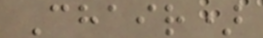Chair)
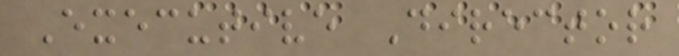Executive Director
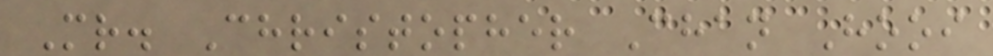Mr. Christopher Chan Hooi
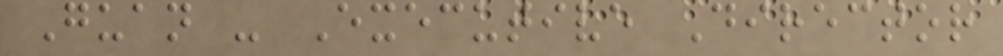Guan - Executive Director
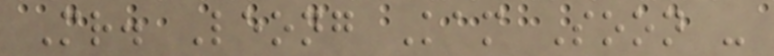Mr. Leong Kam Soon -
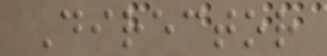Director
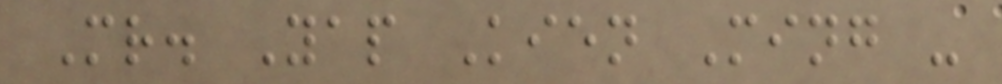Mr. Yap Kien Ming -
